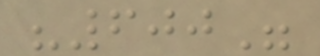"600"
